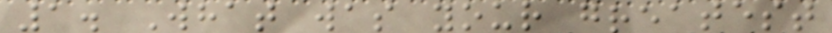1. What was your greatest
